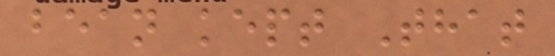bean kept That
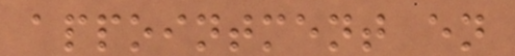appointment en
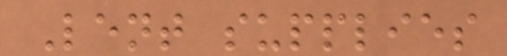Lent supplies
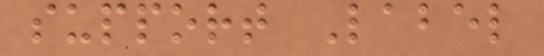support Label
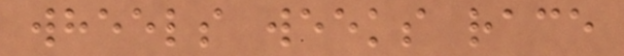wheels weeks race
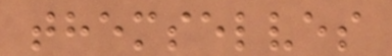themselves
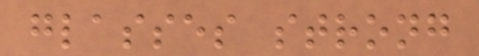glasses strong
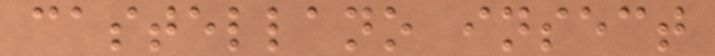castellano insect
